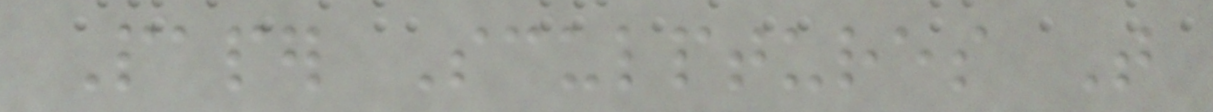Paper Sculptures That
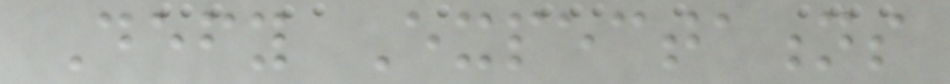Defy Expectations
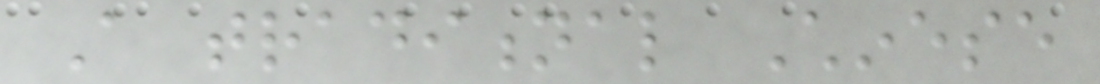A traditional Chinese
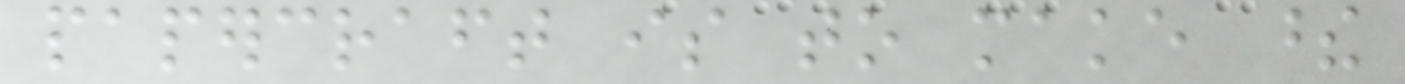papercraft is to make these
